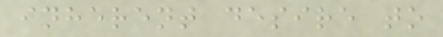inherent desire to
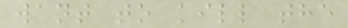want to kill the
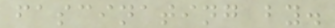fascinating by.
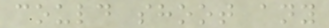could shoot any
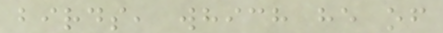birds, which he of
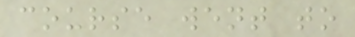course went to
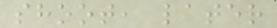shoot, later
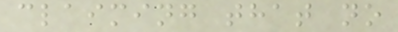claiming that no
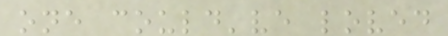one could've loved
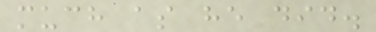much as he did.
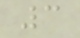3
